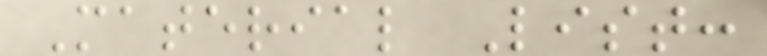Material List:
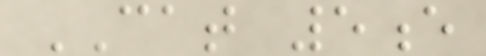CAT 5e
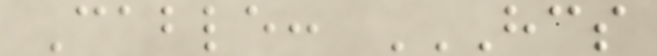Cable: HCS
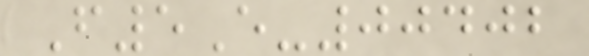F5E-00402
